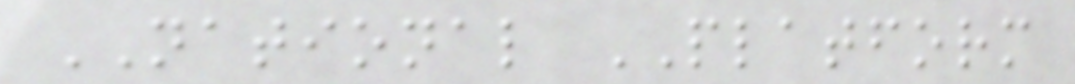NATIONAL PLATFORM
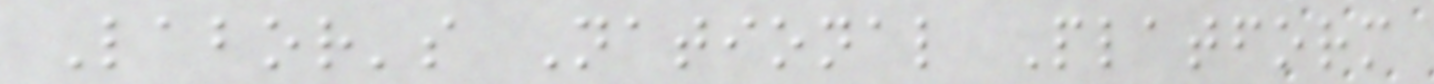Labor's National Platform
